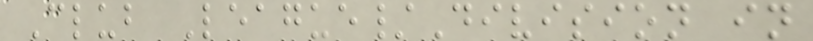Club League/Division in
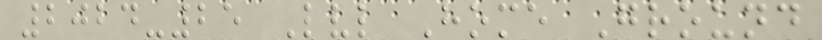2024-25 Lvl Home Ground
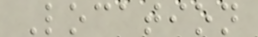Location
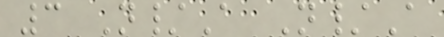3 N/A N/A
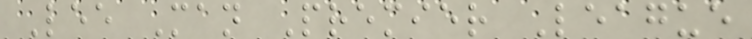Lee Man Premier League
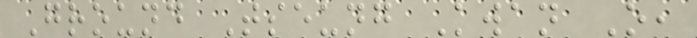Ground Tseung Kwan O,
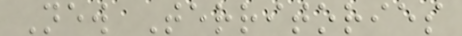New Territories
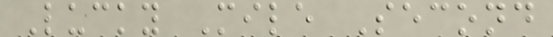Lucky Mile Second
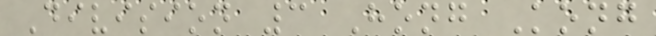Division 3 Hong Kong
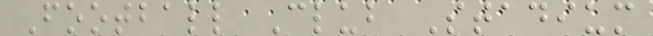Football Club Stadium
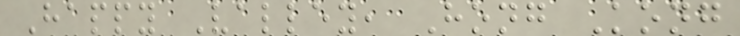Happy Valley, Hong Kong
